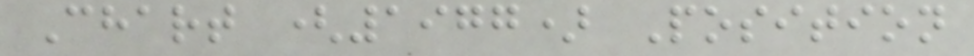Chart (1977) Position
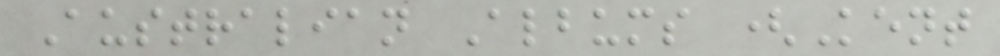Australian Albums (Kent
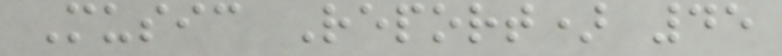Music Report) 45
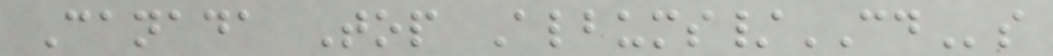Canada Top Albums/CDs
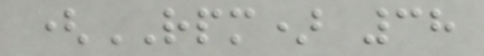(RPM) 38
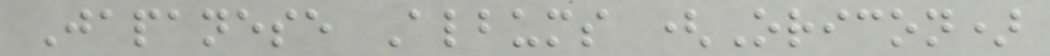Japanese Albums (Oricon)
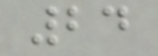24
